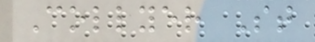Collyer St
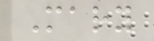Mary
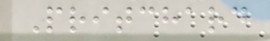Pritchard
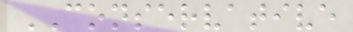CONSERVATIVE
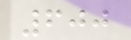600
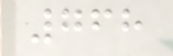768
